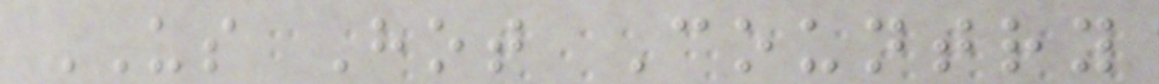US Hot Country
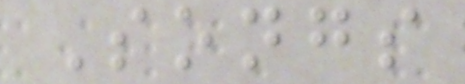Songs
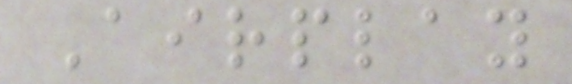Airplay
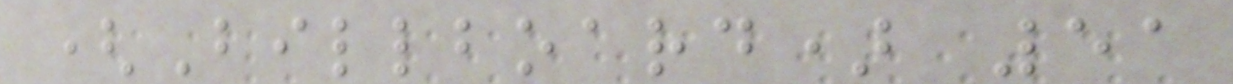(Billboard) 51
